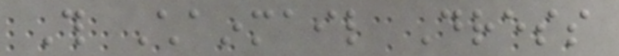This Chainmail Dress
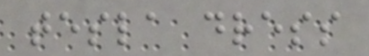tesla dress
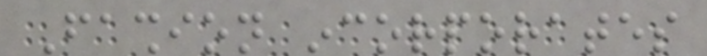Fashion incorporates
